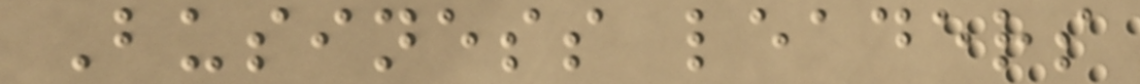Business leaders
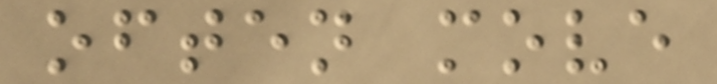often move
